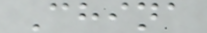China
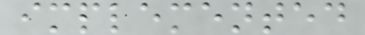implemented
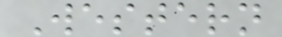Western
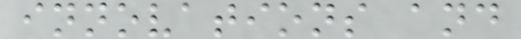innovations and
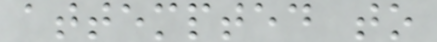attempted to
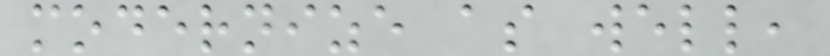modernize as well,
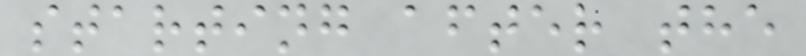starting after the
